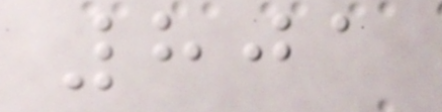801
